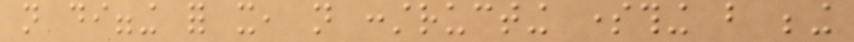not digging for it, not constructing something but being
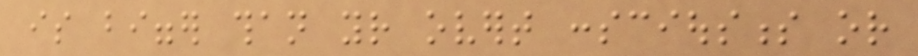is bigger than your overt consciousness or
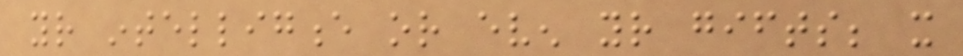your intelligence or even your gifts; it
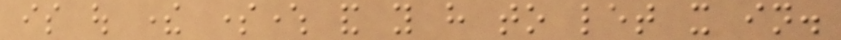is out there somewhere and you have to let it in.
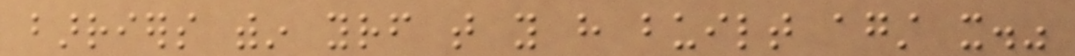barriers within yourself that you have built against it."
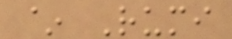~ Rumi
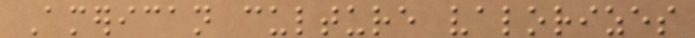American culture valorizes
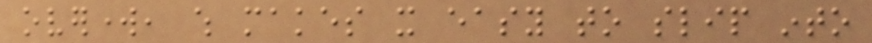overwork, which makes it easy to slip into
